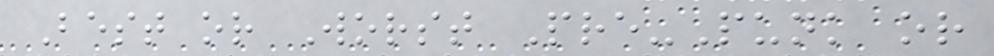Best or Worst Pre-Punk or
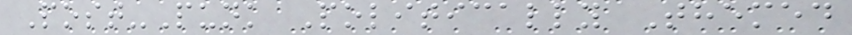Post-Punk Politically Themed
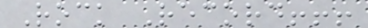Rock Record!!!
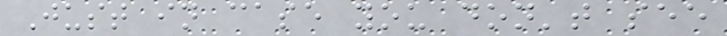Just in case you don't see
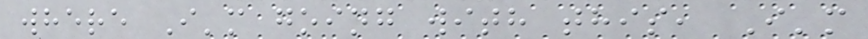where I'm going with this, I'm
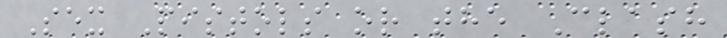Sex Pistols or the Clash
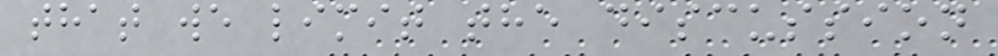that we limit the discussion
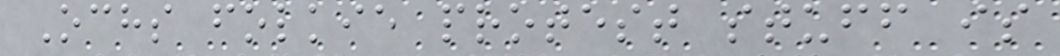Ochs folkie protest stuff is
